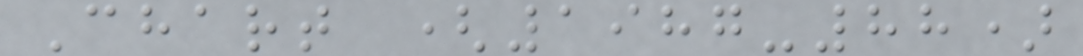Chart (1987-88)
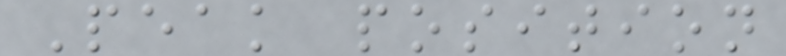Peak position
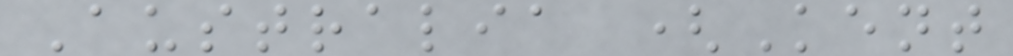Australia (Kent
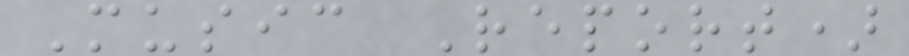Music Report)
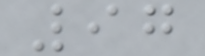97
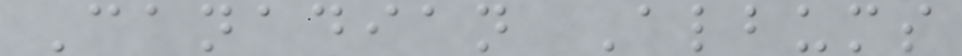Canadian Albums
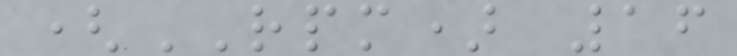(RPM) 16
